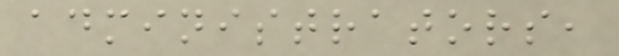administrators,
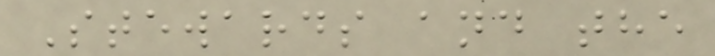Stewards and the
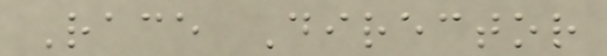Race Director
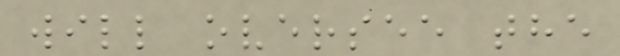will oversee the
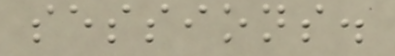sessions.
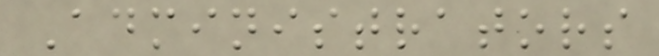Administrators
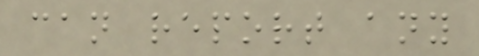can report any
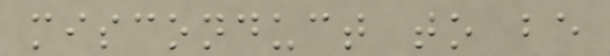misconduct to be
